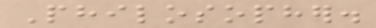Philosopher.
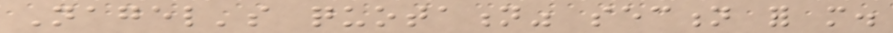Nagel's quotation" section for more.
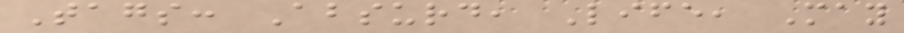Tags: Absurd, Life, May
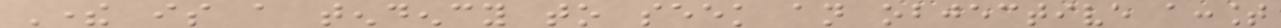There is a tendency to seek an objective account
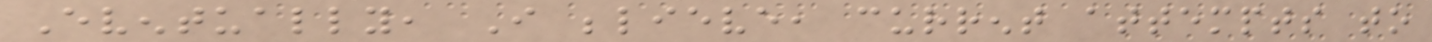Eventually, I believe, current attempts to
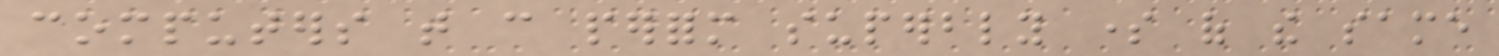computers that can perform superbly some of the same
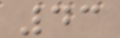43
